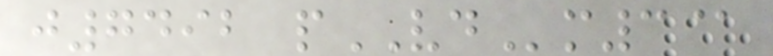j7492 pVDm3@
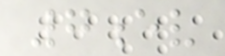7ev
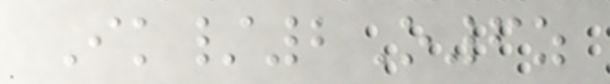Ik/2O6z
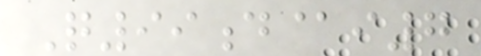Q99d@i7
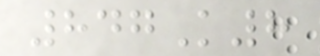847K8
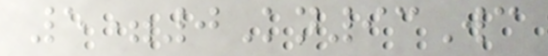5=0Kn93Wc
